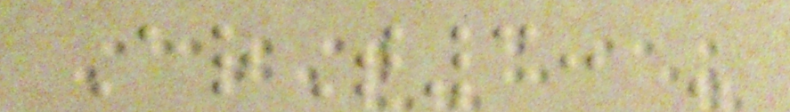ArT3: -
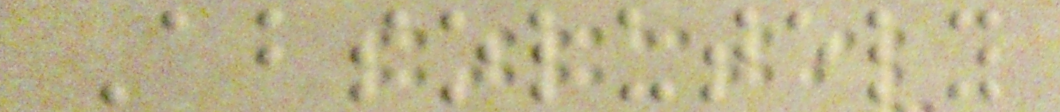Absolutely
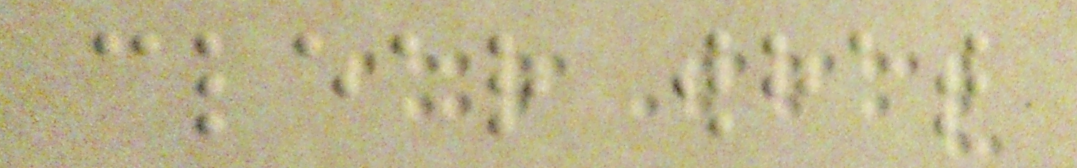clear what
